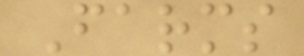Farms
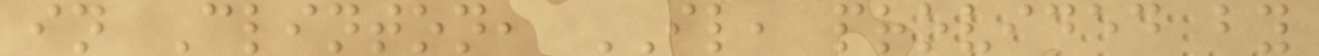in Clinton, IL, provided by
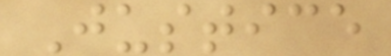Justice
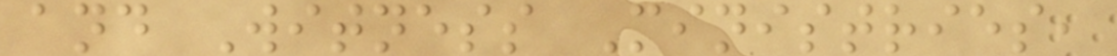and Witness Ministries,
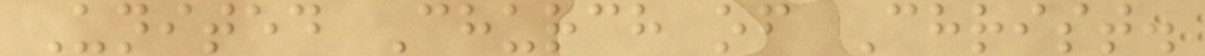United Church of Christ.
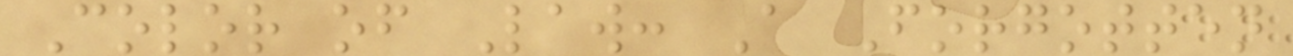Color of Law: A Forgotten
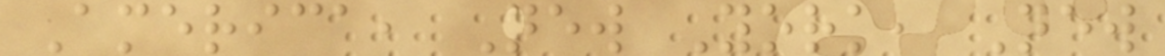America, New York, New
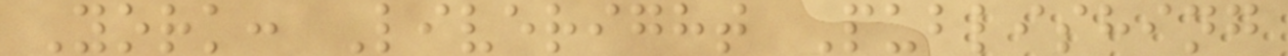York: Liveright Publishing
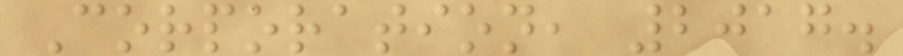Corporation, 2017.
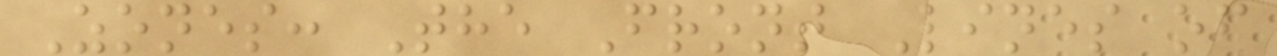Zones: The Front Lines of
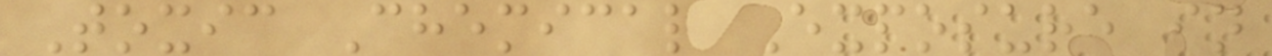Toxic Chemical Exposure in
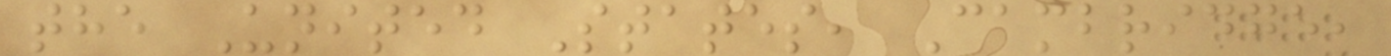the United States, Cambridge,
